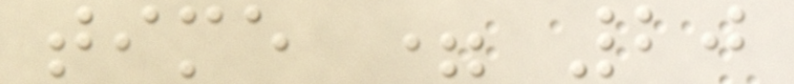time = 20
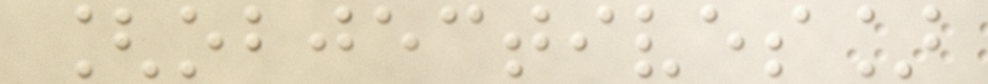[objectives]
